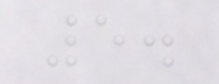5.
